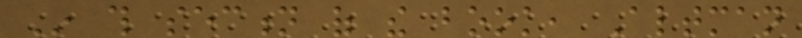In this section of the book, Altman
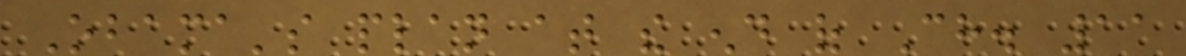Obama's plan at the end of Ch. 11
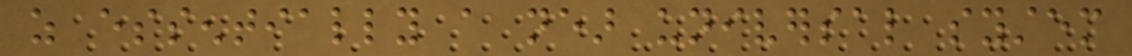as essentially a near universal system
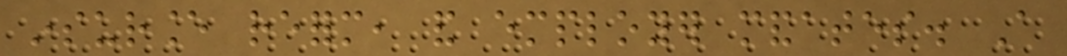insurance reform, and employer mandates. A
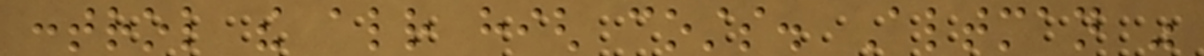control the already high costs. Altman was
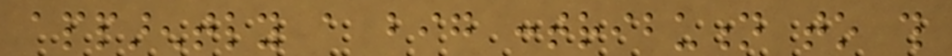apparently a big contribution to this
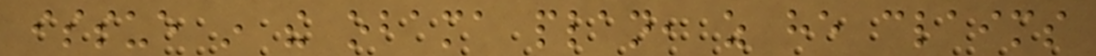issue in the obama plan, as he claims
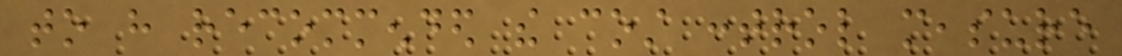to have recommended the cost control measure
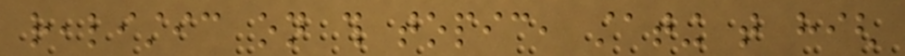realistic on this topic, stating that high
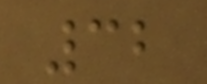32
